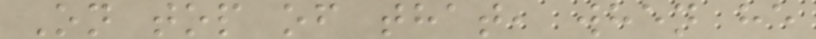On top of that, when he
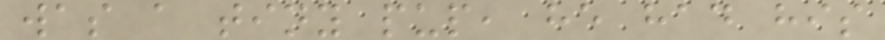was a tiny pup, he had his
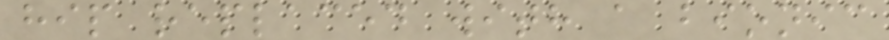hip replaced with a bionic
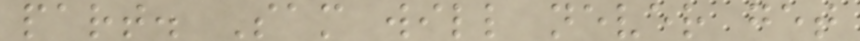part. Sam will never get
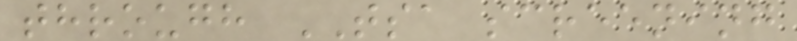through TSA screening
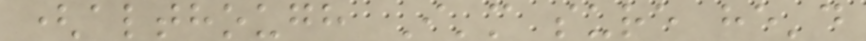(although I'm sure he'd
